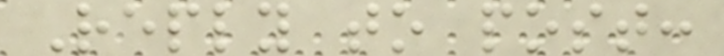Reply to post:
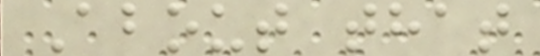About that
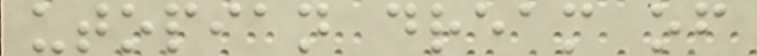utopian dream of
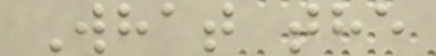What the
